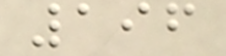196
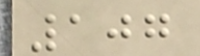107
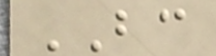BC
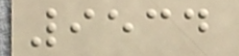9534
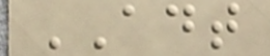ADT
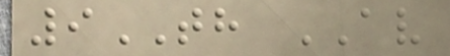9TH AV
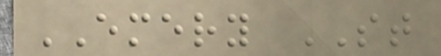EMERY ST
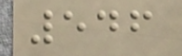546
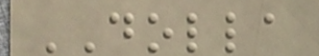DOLLA
